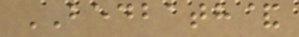BEDBATH&
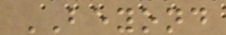BEYOND
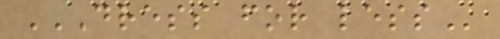DRESS FOR LESS
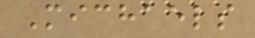Michaels
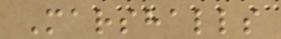Marshalls
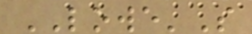LOWE'S
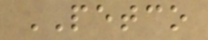PETCO
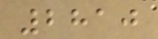2810
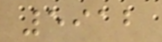5912
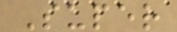Super
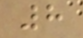8
